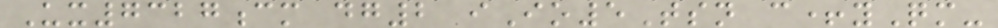Ux7327cm dg2 iIo5Tsn c+yQm-
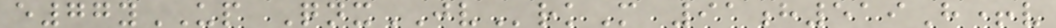e77yUP QnxJVrkM 91h519H+v
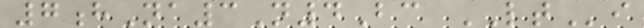7hNa3N4Bc LTi
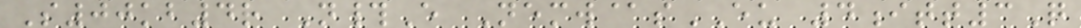S00kb4r N#E Nemw@sEU 4itt3Q
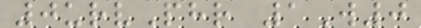0urvPhr 1W0
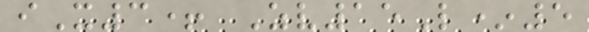iX3+ Zv15L*5
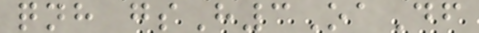qnh gsH3OaDf
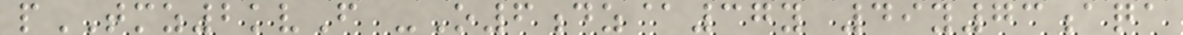pTMZ2kvF -O6dz@37y 49y73aqa
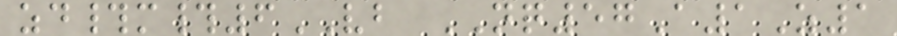zd#m#6VB NQ57A1Z1
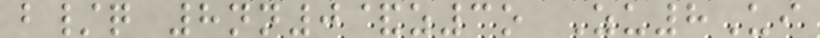b/q 8nn0&z3o Zu8Ui
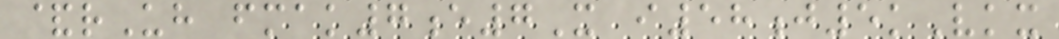&rUh fmak7e7X i58j5kVkx
